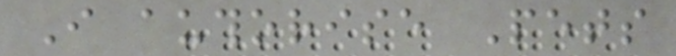I authorise Pets
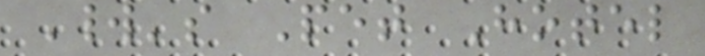World's Pet Hotel
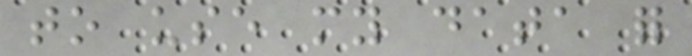to use my data for
